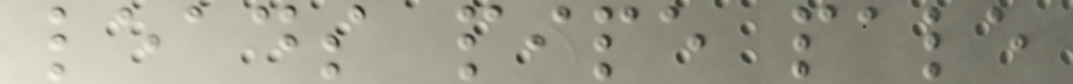leads pipe pale
